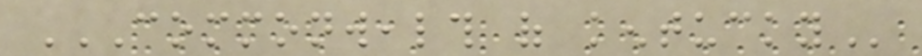COMMONWEALTH OF KENTUCKY
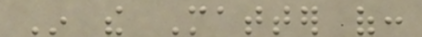In the Matter of:
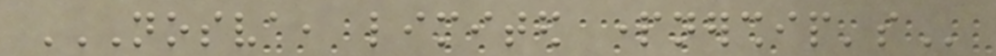NOSVA, LIMITED PARTNERSHIP'S
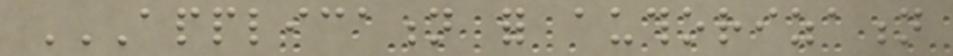APPLICATION FOR AUTHORIZATION
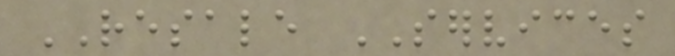RESALE SERVICES
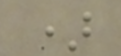)
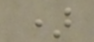)
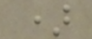)
